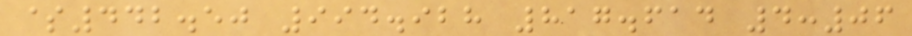$442.50 994.928 817.614 4:06
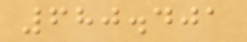680.401
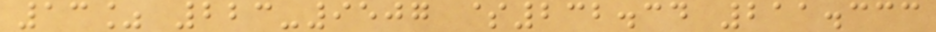13% 223-9507 $232.34 211.333
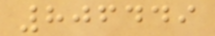806449
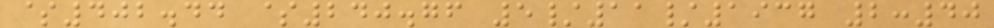$402.44 $240.76 5/11/1937 2:40
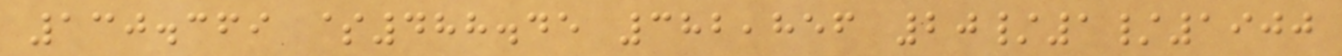130.369 $488.45 382,856 20/1/1900
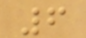6
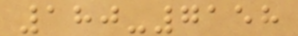180-7158
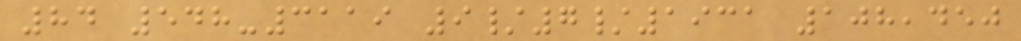84 548-3119 9/7/1931 108,450
